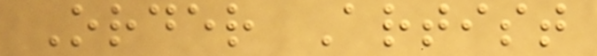Order Artist
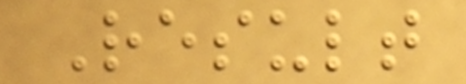Result
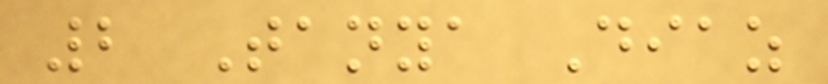2 Tanya Diaz
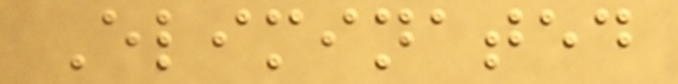Eliminated
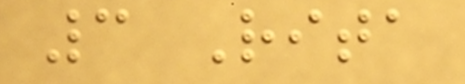3 Rita
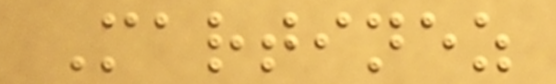Martinez
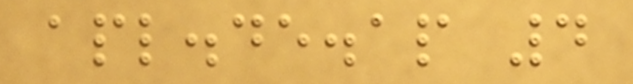apl.de.ap 4
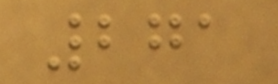271
